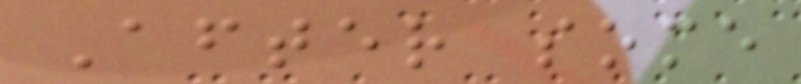After some
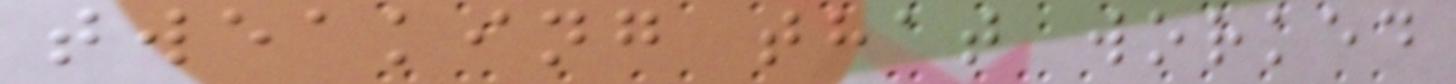tweaking that worked
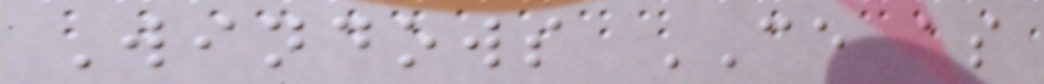Windows CE as
